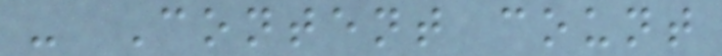- Content count
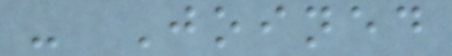- Joined
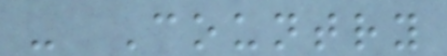- Country
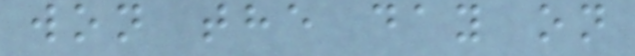won the day on
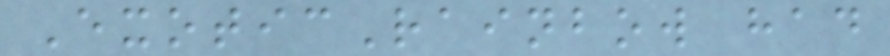ExoticRainbow had
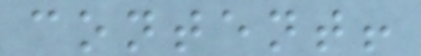content!
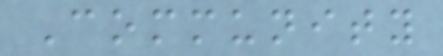Community
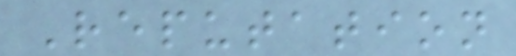Reputation
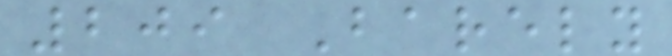209 Barely
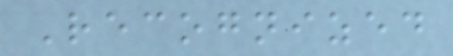Recognized
